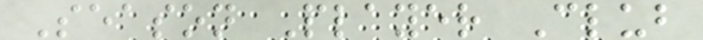Season Player Club
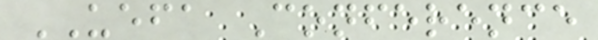UEFA Conference
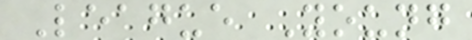League Young
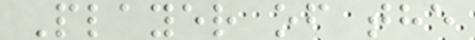Player of the
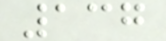137
